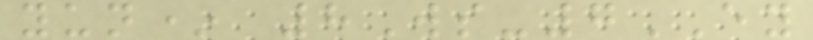yun* 8Ws-7EY
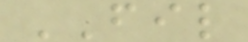FIL
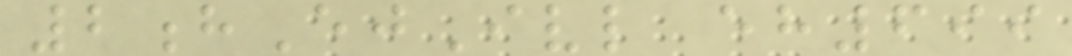2hEjIvl eh699
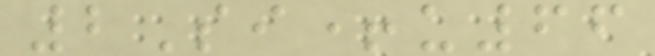2Si+u66
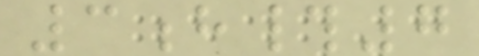3h#7
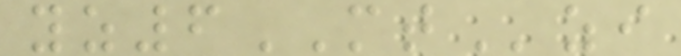yz6MTzi
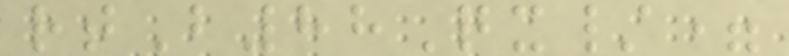rtB88Qx/=
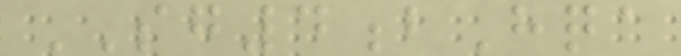SG4bHqa
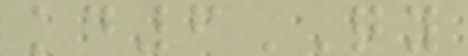kd6QY
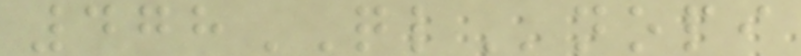478QLnopi
